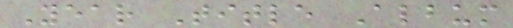Year Title Album
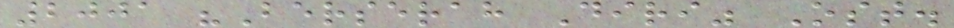2001 "Berserah Diri" Ost.
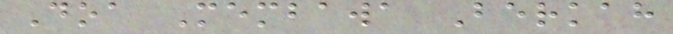Doa Membawa Berkah
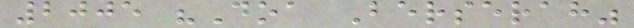2005 "Doa Berserah"
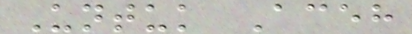Untuk Aceh
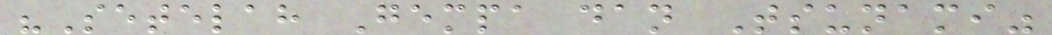"Setelah Gempa dan Tsunami"
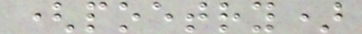(poetry)
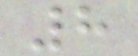8
